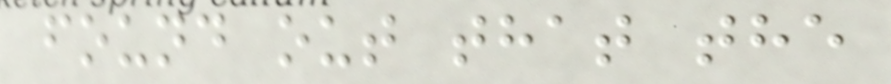found out that the
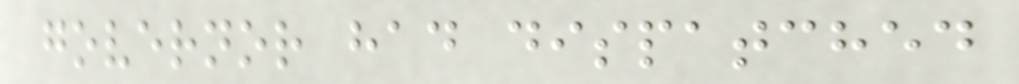governor had dispatched
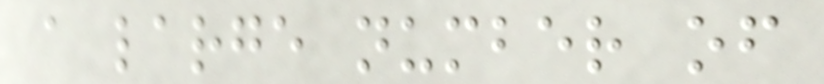a large number of
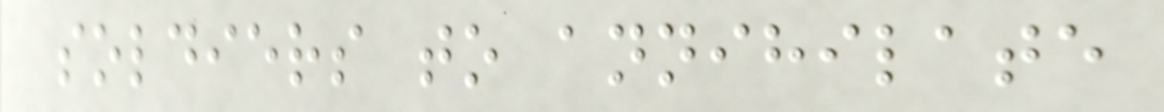soldiers to annihilate
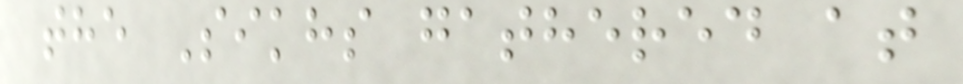the Sikhs gathered at
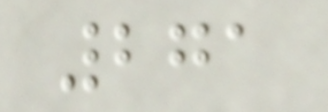271
